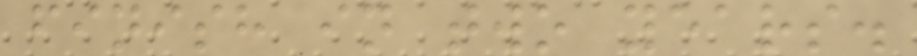finish in two years.
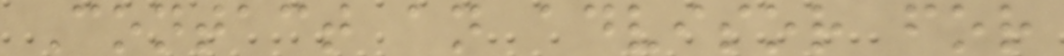Contact an advisor for
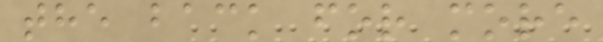the back for more
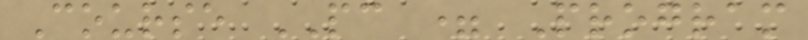Course PC = Program
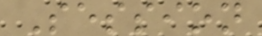Session
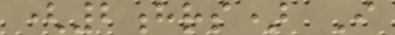(2hrs) I
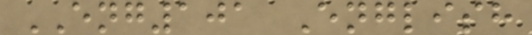ENG101 English
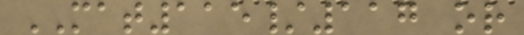MAT115/117 or
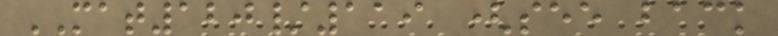MAT120/119 (see back
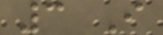3 I
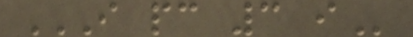I PC 3 I
